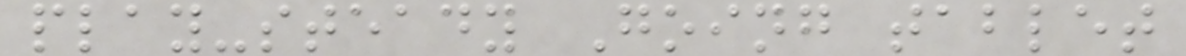play-steady Going tablet
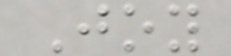Joy
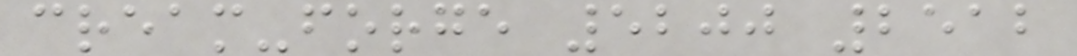cream-forge 5200 2512
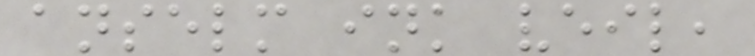anselm ink veil,
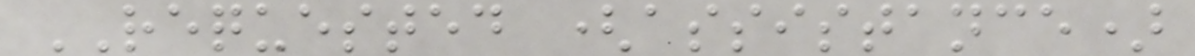REQUESTED (assistance)
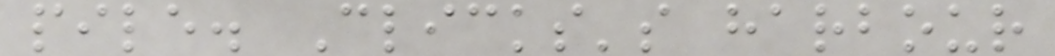pile. Clicks's harbour
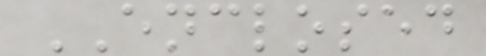ENCLOSED
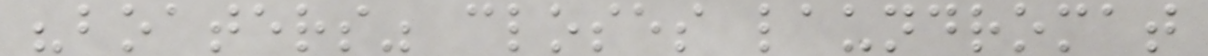"boaters" closes laundromat
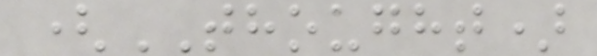(THOUGHT)
